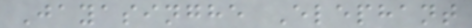Jayasinghe Elephant
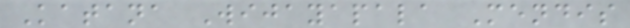Katana Wijayapala Mendis
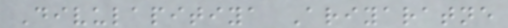Divulapitiya Ariyaratne
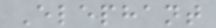Elephant
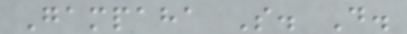Gampaha S. D.
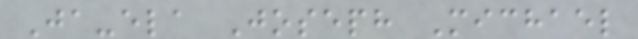Ja-ela Joseph Michael
